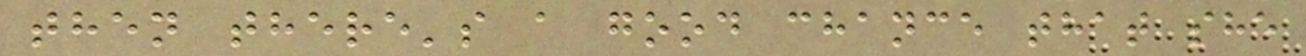then there's a good chance that she
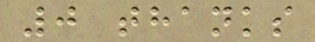0 thanks
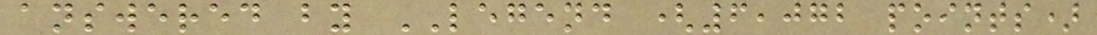answered by LEGEND (6,072 points)
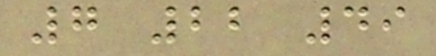7 22 49
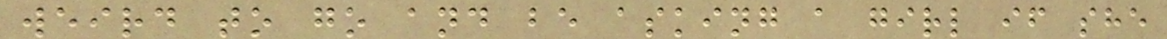weird to go and be asking a girl if she
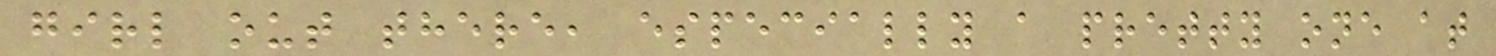girl out there, especially a pretty one at
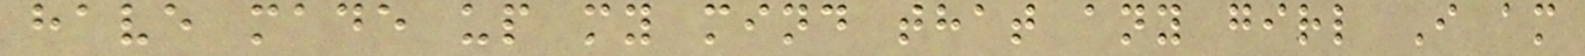have made up my mind that any girl I am
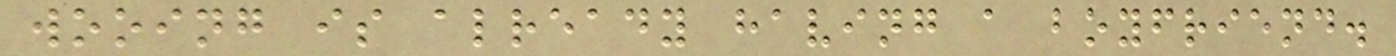wooing is already having a boyfriend.
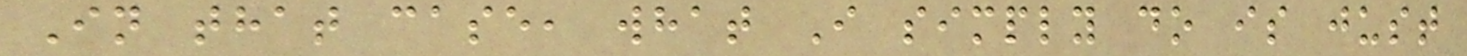In that case, what I simply do is just
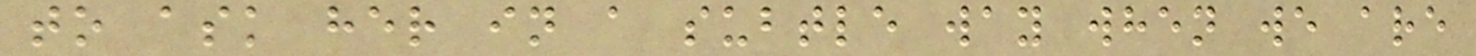to ask her in a subtle way when we are
